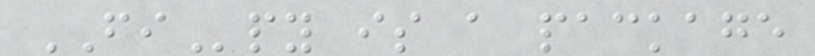FIpy is a package
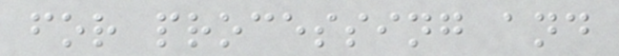for processing and
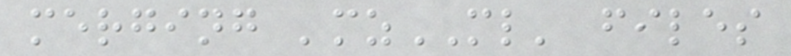merging 'mzML' files
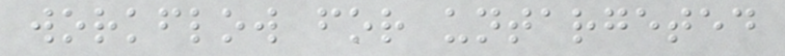workflow for untargeted
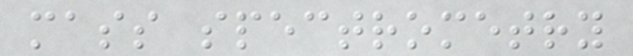mass spectrometry
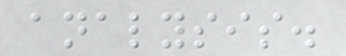analysis.
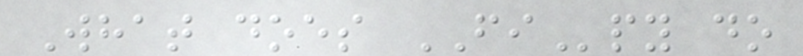What does FIpy do
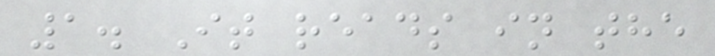1. It reads in the
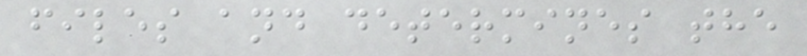files and determines the
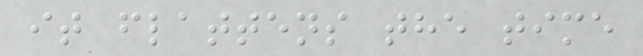it flattens the time
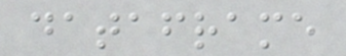dataframe
